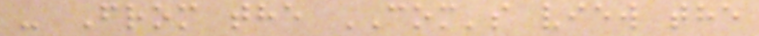- From the COM's view the
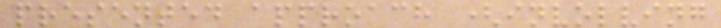presented approach (involving
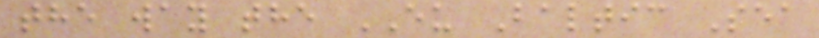the way the EU Baltic Sea
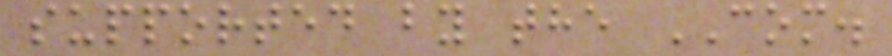supported by the COM.
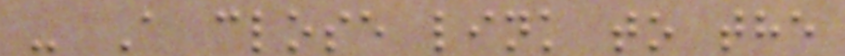- A close link to the
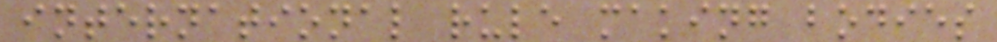international rule making bodies
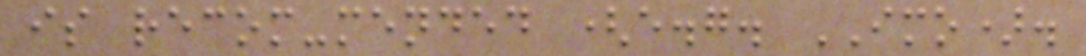is recom-mended (e.g. IMO).
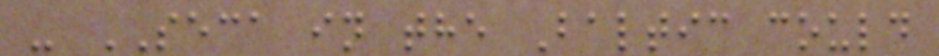- SECA in the Baltic could
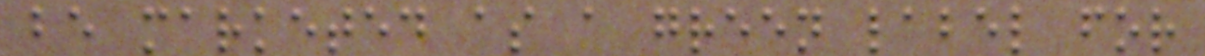be marketed as a green label for
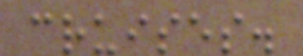cruises.
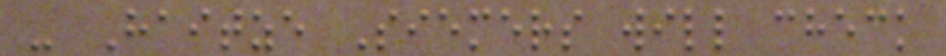- Haitze Siemers will check
